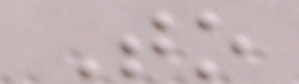To
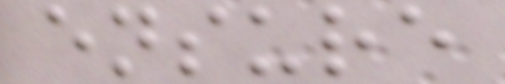ensure
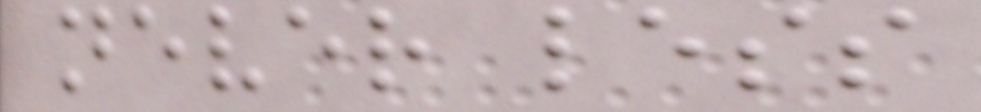never less
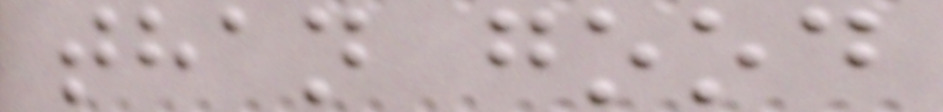than good
